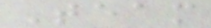Team
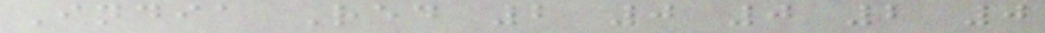India Red 2 0 0 2 0
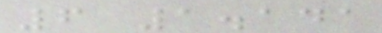6 1.141
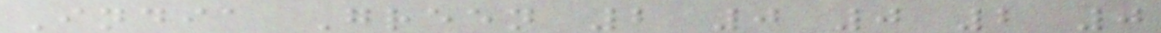India Green 2 0 0 2 0
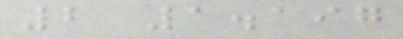2 1.197
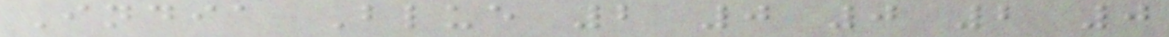India Blue 2 0 0 2 0
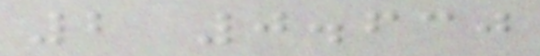2 0.630
